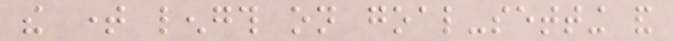the time length on goal-setting and
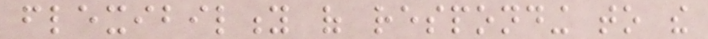flexibility of responding to the
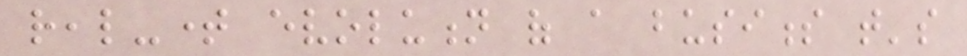real-time evolution of a business that's
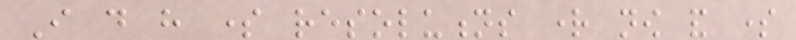I do have some resolutions right now and some
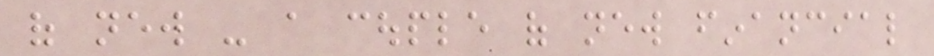of new - a couple of new financial
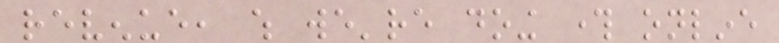revenue, which we're doing through online
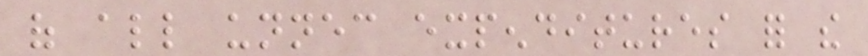of all unnecessary expenditures for the
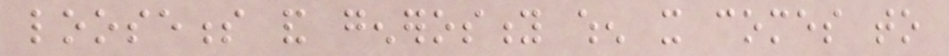looseness and generosity when it comes to
